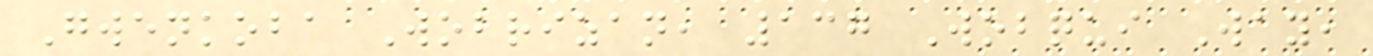Gwenkoba Wobrizan, 137 Wobqui Way,
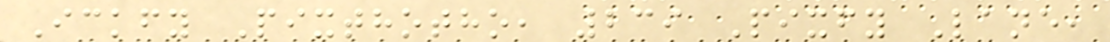Ickfy Pixthotho, 239 Pixfy Lane,
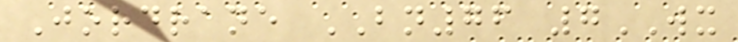Jordrane BN76 7WX
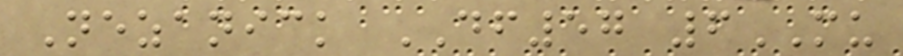Nezanick DF57 6MU
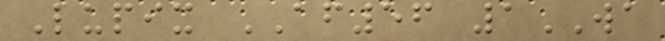Lupix AF56 1WA
